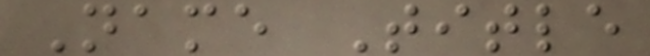Name Title
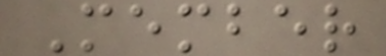Member
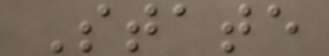State
